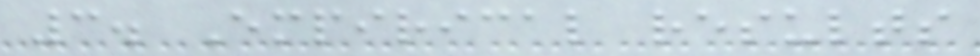3. Empirical results
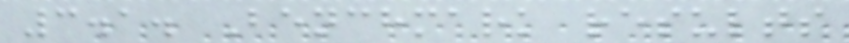3.1. Benchmark results
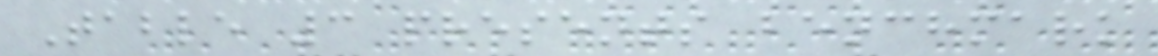Table 3 presents benchmark
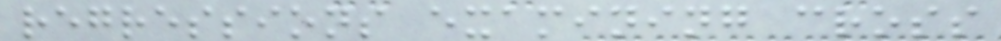regressions examining cross
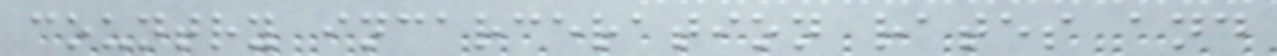country incarceration rates and
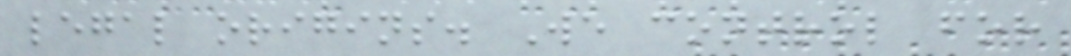legal origins. We control for
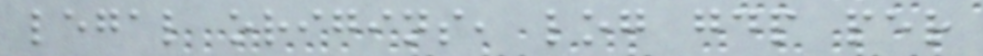legal origins, log gdp per
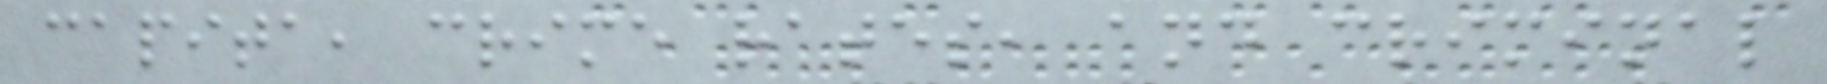capita, crime rates, and criminal
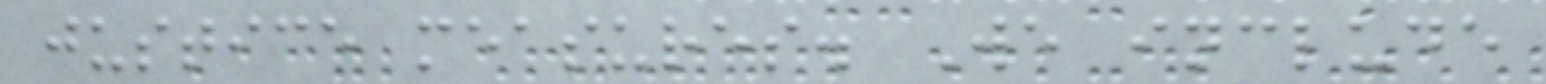justice measures. We include
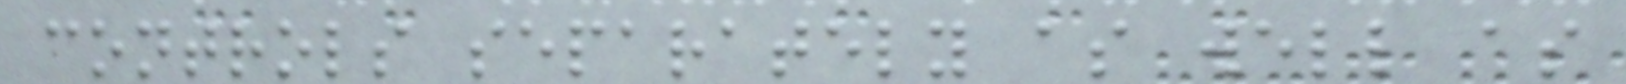controls separately as well as
